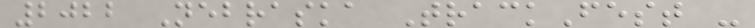2022 Nebraska TrackFest -
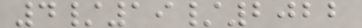4/19/2022
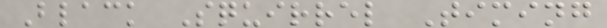Black Squirrel Timing
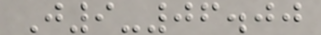J9-06.00
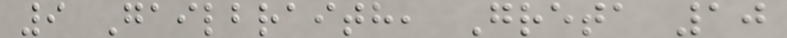9 Gailbraith, Greta 10
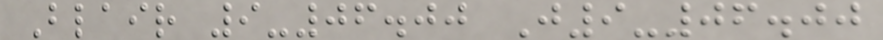Blair 9-06.00 J9-06.00
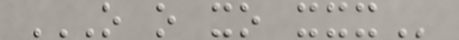O O XO XXX
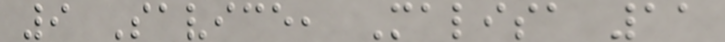9 Savice, Malisa 11
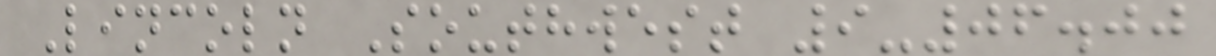Lincoln Southwest 9-06.00
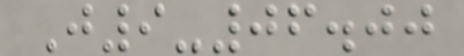J9-06.00
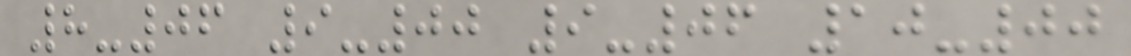8-06 9-00 9-06 10-00
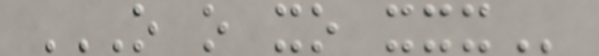O O XO XXX
